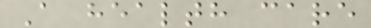A health care
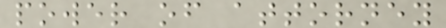power of attorney
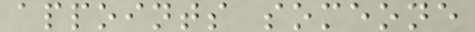appoints someone
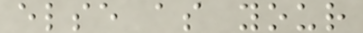else as your
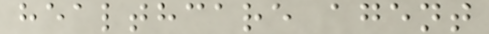healthcare agent
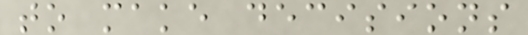to make decisions
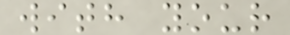with your
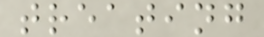treating
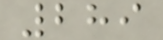289
